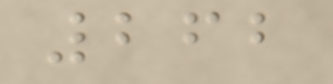262
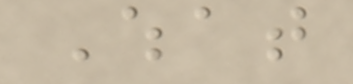What
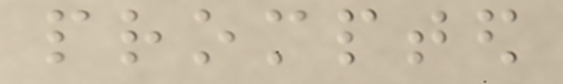prompted
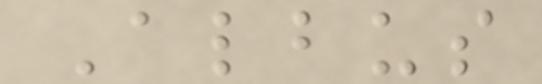Albus
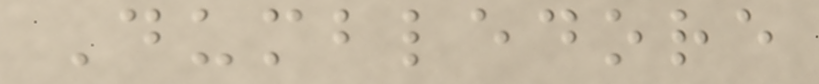Dumbledore
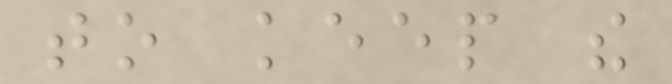to keep the
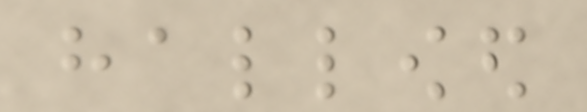hallowed
